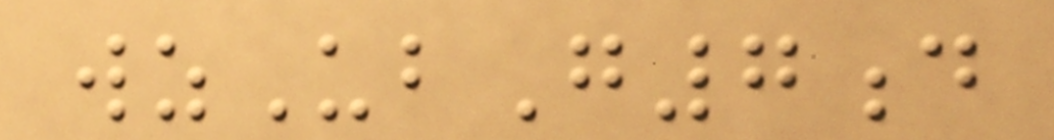wzUbG7d
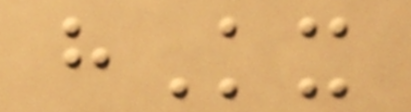hKx
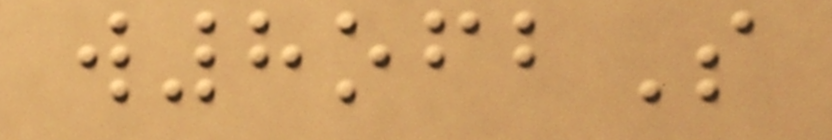w8ofbS
